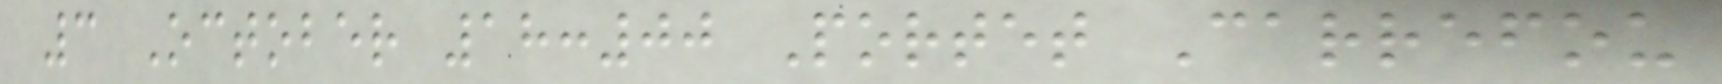3 October 18:00 Portet Carrefou
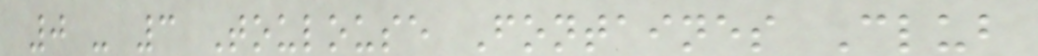0 - 3 Toulouse Fontaines Club
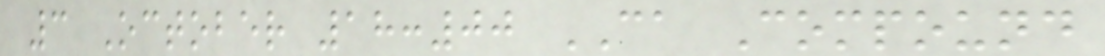3 October 18:00 CA Compound
